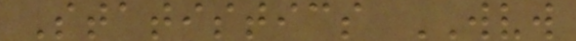Statistics WVW
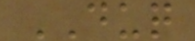DUQ
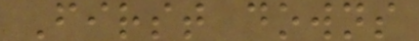First downs
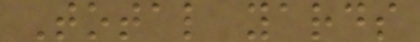Total yards
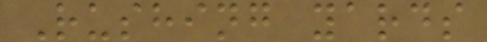Rushing yards
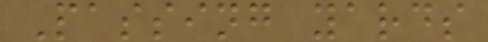Passing yards
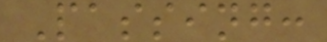Passing:
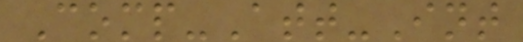Comp-Att-Int
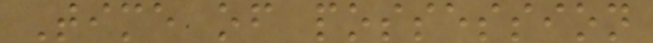Time of possession
